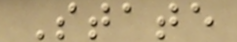State
